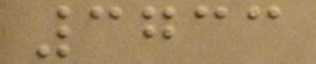3733
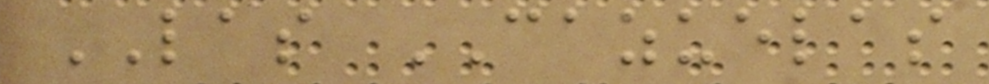LAS CAZUELAS
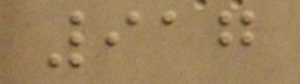917
